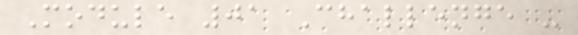Module 01 Challenge -
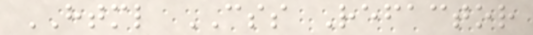HTML CSS Refactor
